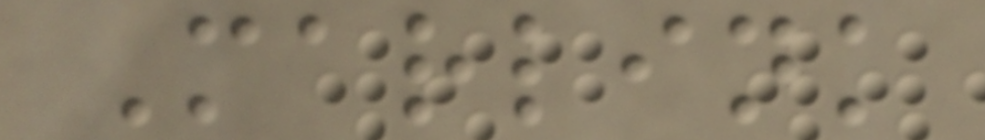Marlink
